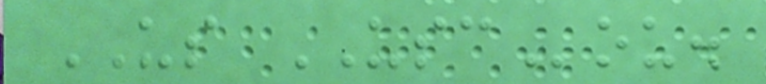US USCou.
